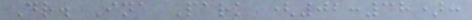Dr. Ina Park (02:38):
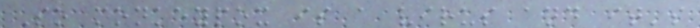So monkeypox is a virus and it's
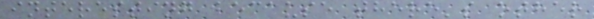interesting because there's other
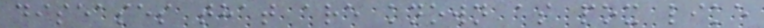diseases that are known as pox like
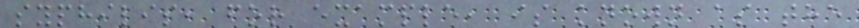syphilis, for example, is known as the
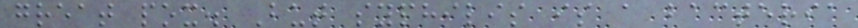great pox. But syphilis is a bacteria
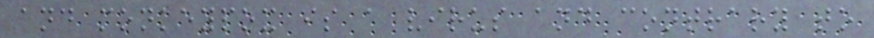and monkeypox is a virus and contrary to
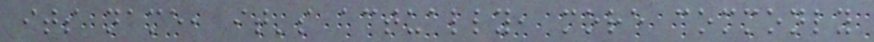its name, it's actually, more commonly
